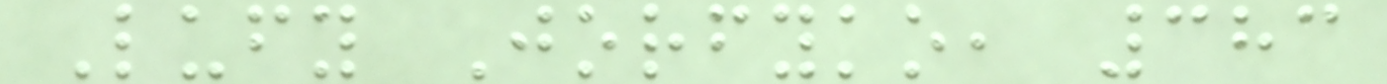Lufy Jorfyko, 383
